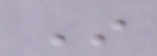In
